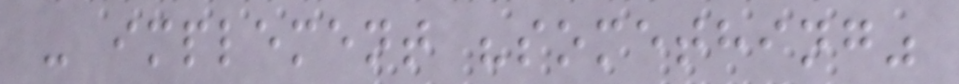- implement "something"
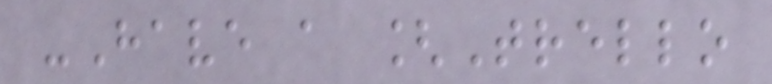-Have a [Trello
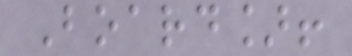Board]!
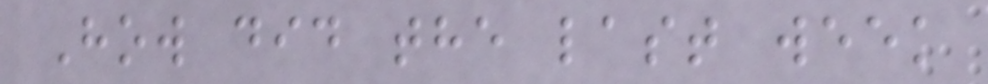How did the last week
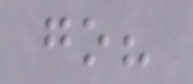go?
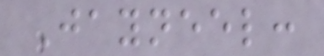Jayneel:
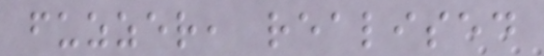fuzzer, realised
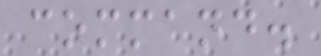command.
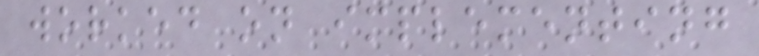worked on implementing
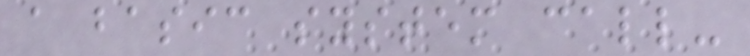a basic system call-
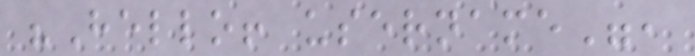"Hello! username",
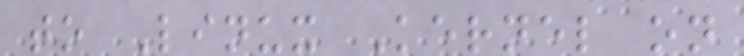to Linux Kernel on
